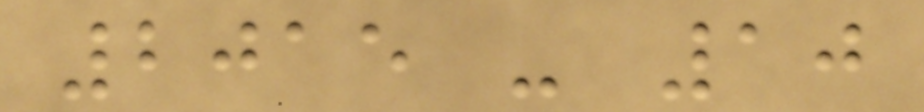2015 - 10
